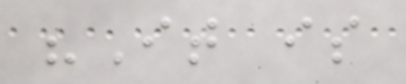"It is
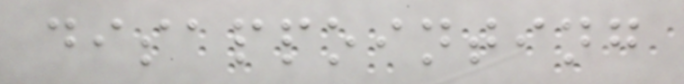disappointing
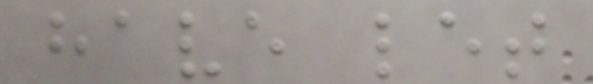have let
